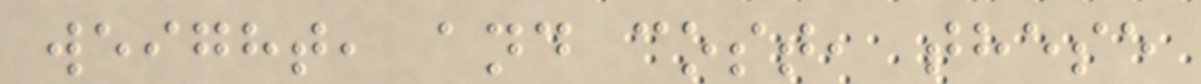weight, and cost, these
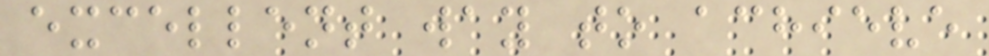excellent way to achieve
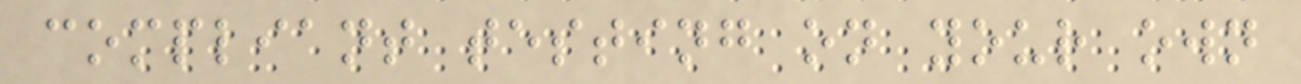compliant testing on your own
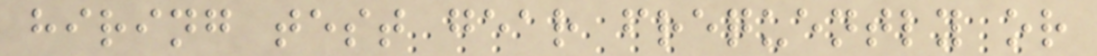hiring test gear frequently or
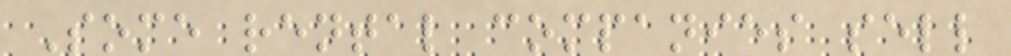Some rental companies sell
